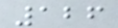126
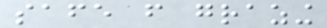safe from grazing
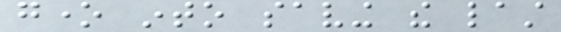gone into saving the last
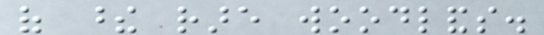of these rare woodlands.
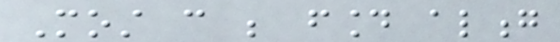Most can be found along
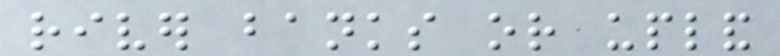river banks or upland
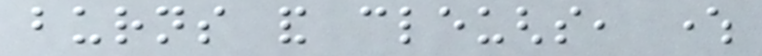burns and cleughs, where
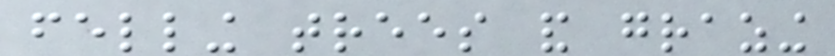felling trees and grazing
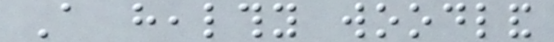A healthy woodland
